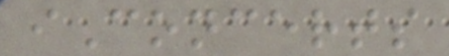iConcerts
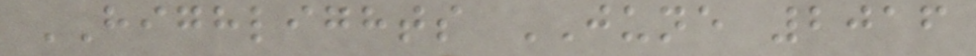HIGHLIGHTS JUNE 2016
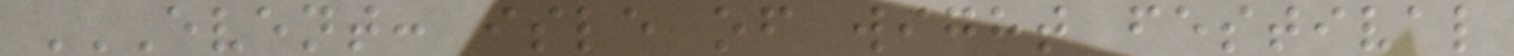EVENT: ISLE OF WIGHT FESTIVAL
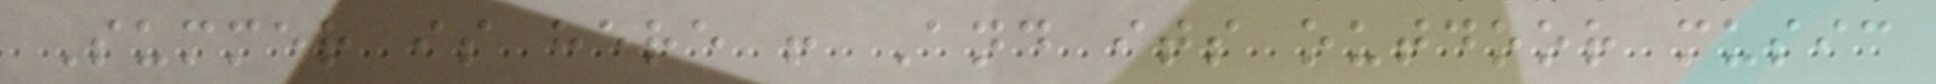Summer is here ! And its outdoor music
